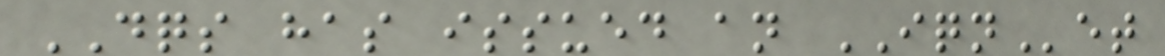DQS has issued an IQNet
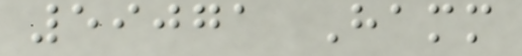59071 Hamm
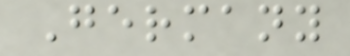Germany
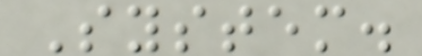System.
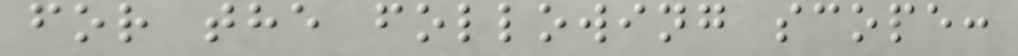for the following scope:
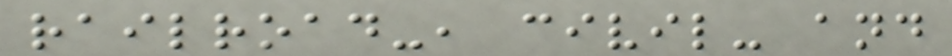railroad-, civil- and
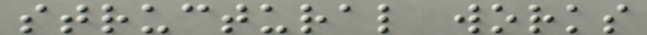structural works
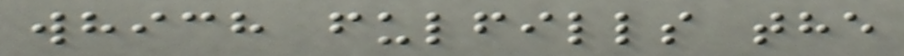which fulfills the
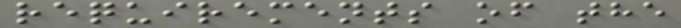requirements of the
